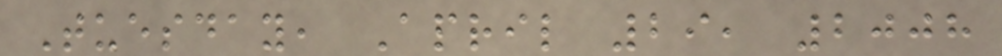Tuesday, April 29, 2008
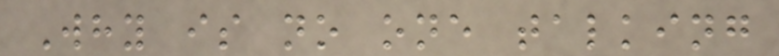Why is no one talking
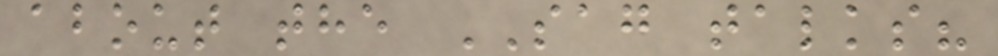about the SAG talks?
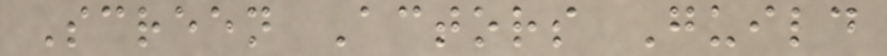Screen Actors Guild
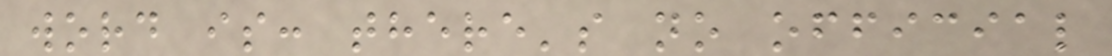word is: there's no official
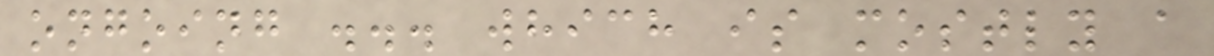ongoing ... which is mostly a
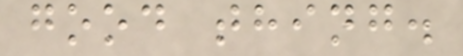good thing.
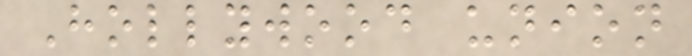Hollywood union
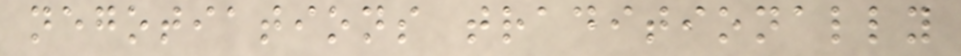negotiations traditionally
